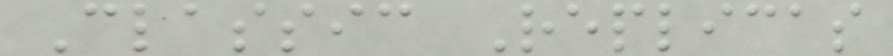Classic Replicas
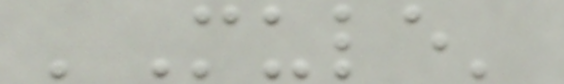'Mule'
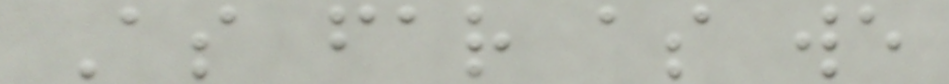As far as we
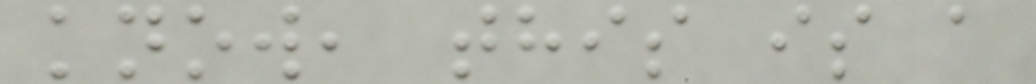know, this is a
